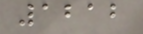1212
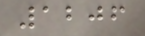1206
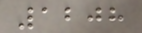1208
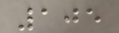105
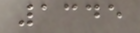1345
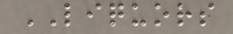LIQUORS
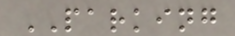PARKING
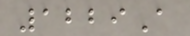1229A
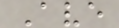Ave
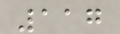117
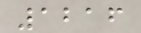1216
